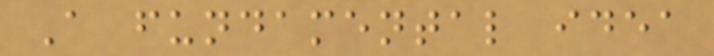A fundamental idea
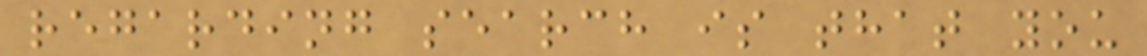regarding search is that you
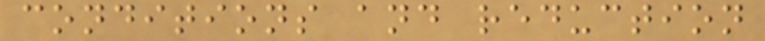conditions and reduction
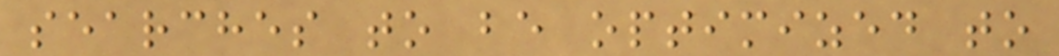searches to be optimized to
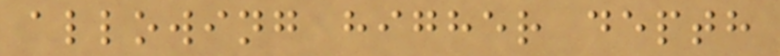allowing higher depth
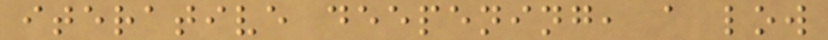iterative deepening, a low
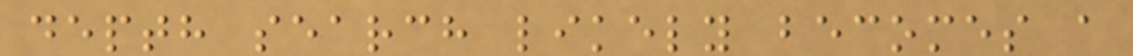depth search likely becomes a
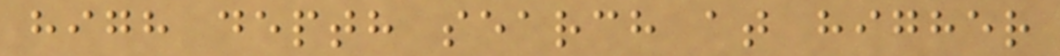high depth search at higher
